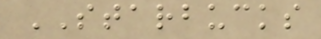STARBUCKS
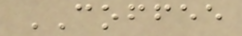COFFEE
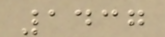1437
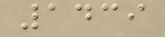1439
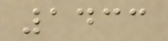1433
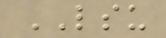LSU
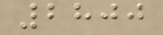2800
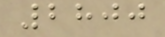2800
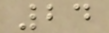24
